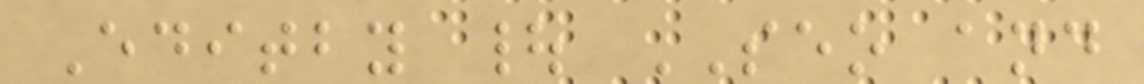Editby | SEO and
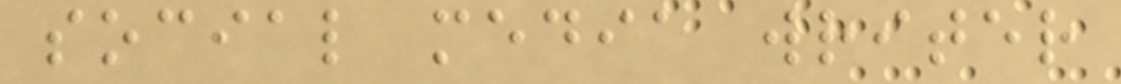social media writer
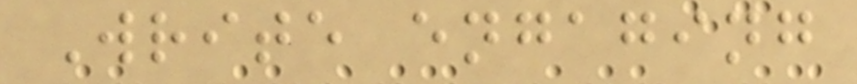Write engaging
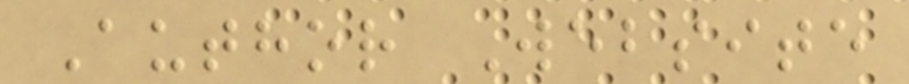Author Website
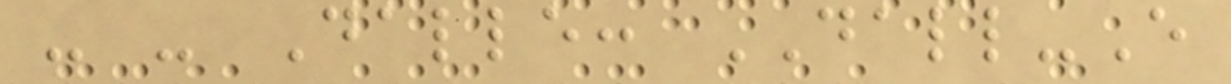- - Dalle: DALL-E
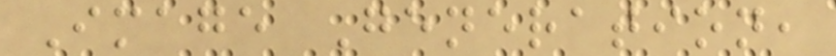Image Generation,
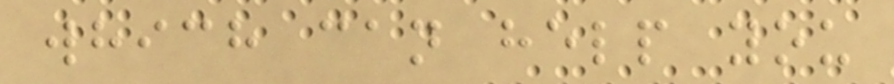which can help you
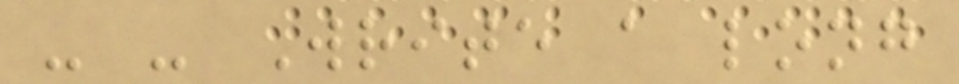- - Write a long
